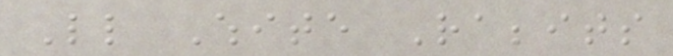Little White Rabbits
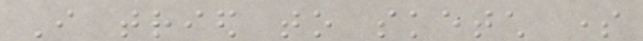I tried to sketch some
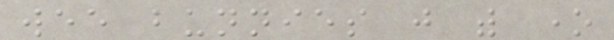wee bunnies just with one
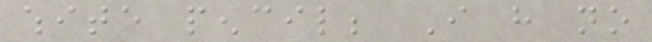white pencil; I have no
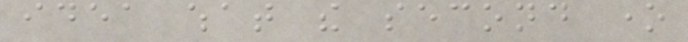idea what the second one
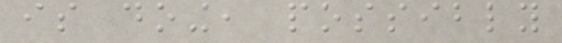is doing, possibly
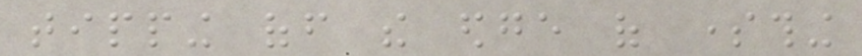tipping off the edge of something
